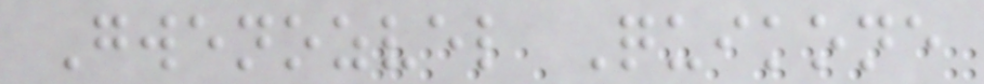Gwenozvel Quikone
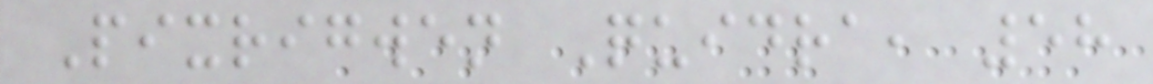Pixrigwen Quidra, 58
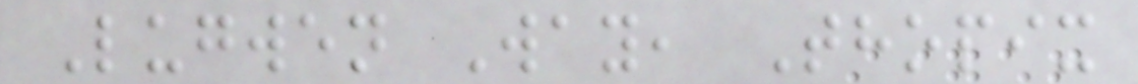Lugwen Way, Thopix
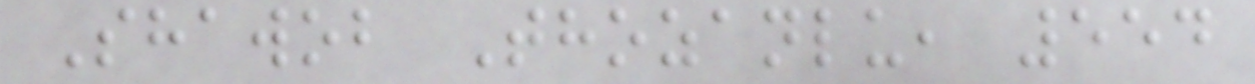Shawob Thozanlu, 554
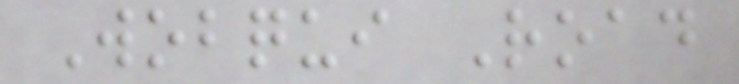Wobqui Road
